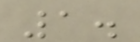1.
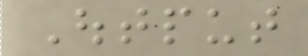Output
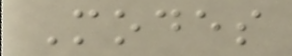Modes
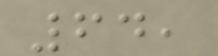64,
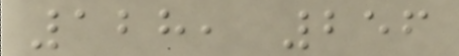128, 256
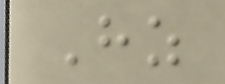Hz
